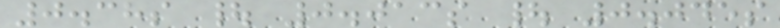0.38s | 0.013s | 0.045s
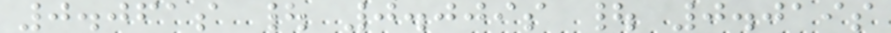0.061s | 0.009s | 0.019s
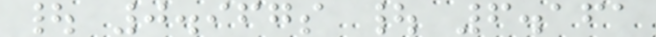| 0.967s | 6.161
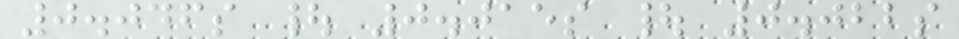0.046s | 0.015s | 0.022s
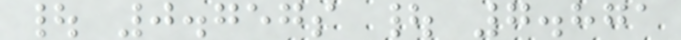| 0.757s | 7.871
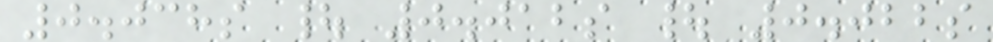0.038s | 0.012s | 0.022s
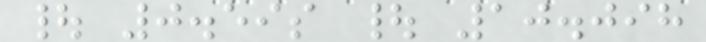| 0.59s | 10.098
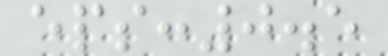eps:0.5
